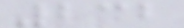232
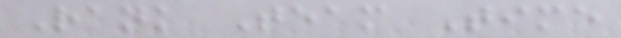Rank Team Time
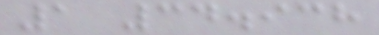1 34.938
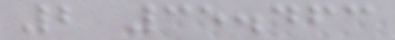2 35.463
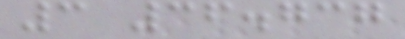3 36.737
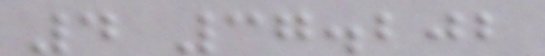4 37.202
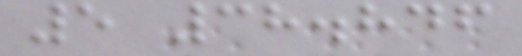5 38.846
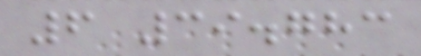6 39.783
